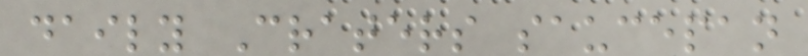daily Craters saucepan
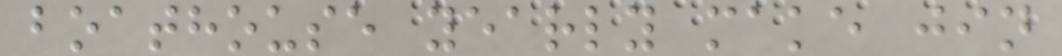boathouse yearly make jin
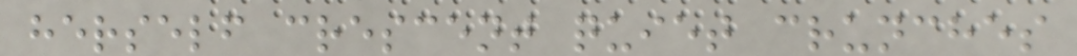herself crescent quiet crunches
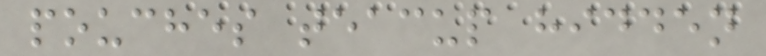pouches teacup hidden
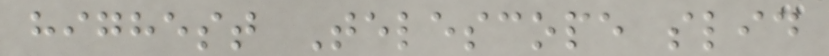highest Telescope slid
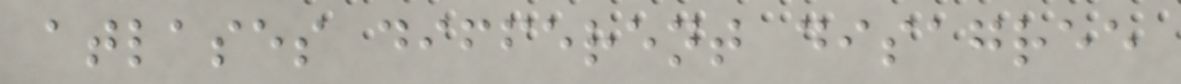atlases different disagree
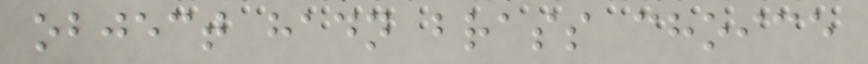object hadn brass choice
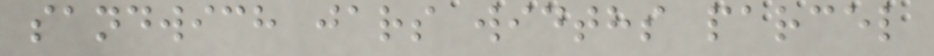sandwich jars widths parcel
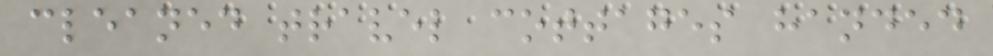cleaned travel cottages handed
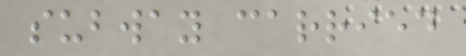subway carried
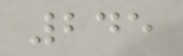245
